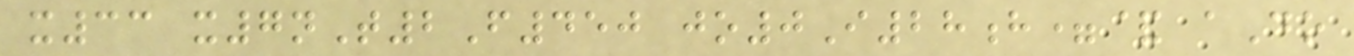x33 x7nT2F450 jo0I28h=& aDo
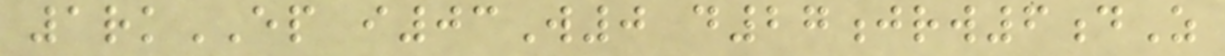1rkEP i03W0 d27jrw6dZ
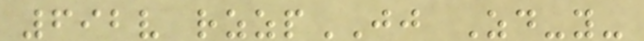692v rzzpJJ Zd-y-
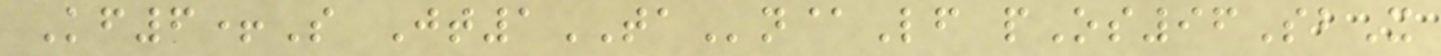Kf6+S Jt1TAn@Lf pOs96SbX
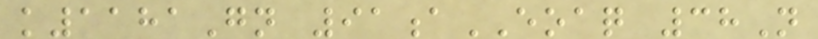k1181Gn 91aEOAQ 38N
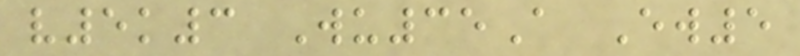v5k3 Wu35A Ew5
